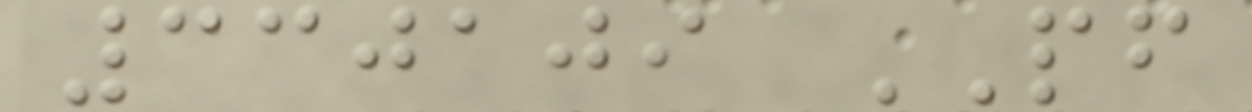330109 PF
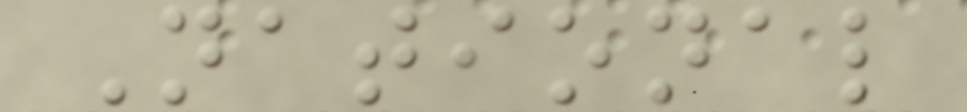National
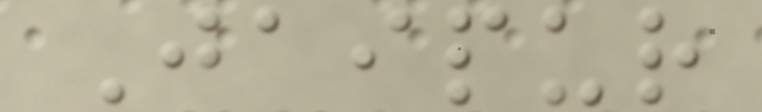Jaipur
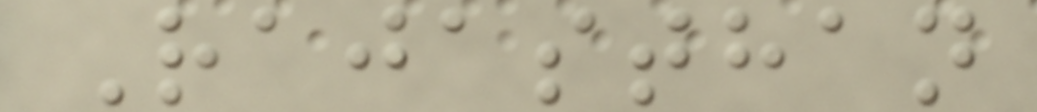Rajasthan
